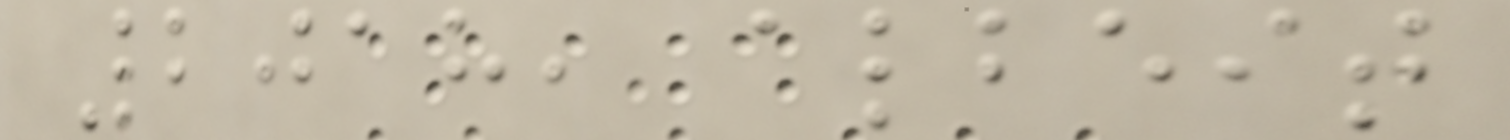2018, albeit
